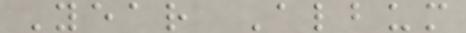Year Album
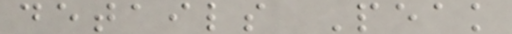details Peak
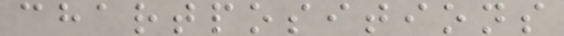chartpositions
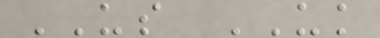US UK
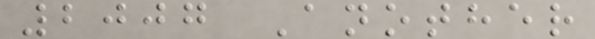2007 Another
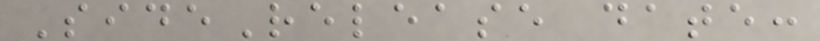SideRelease date:
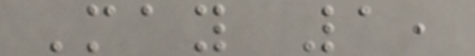May 1,
